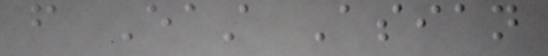from East Asian
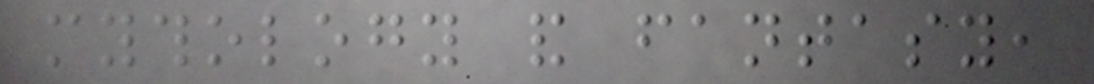mythology and fantasy,
